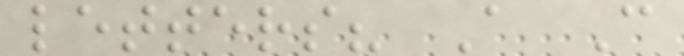letters? A C
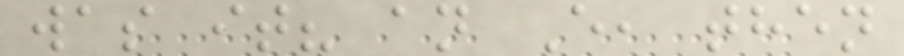was it? an E, then
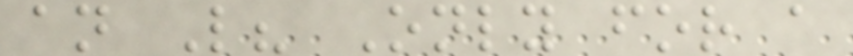an L? Only for a
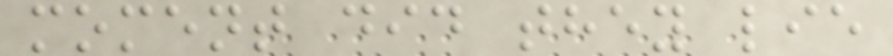moment did they lie
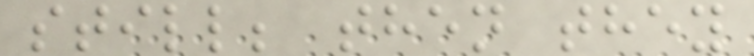still; then they
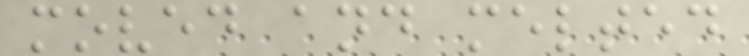moved and melted
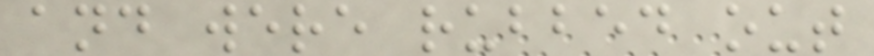and were rubbed out
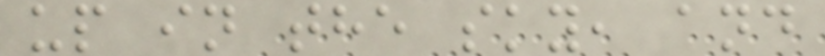up in the sky, and
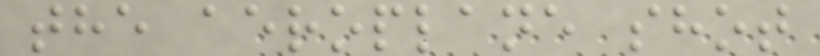the aeroplane shot
